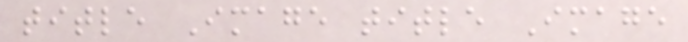title Image title Image
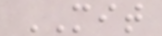MIT
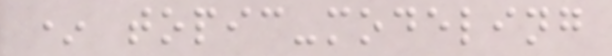* topic-modeling
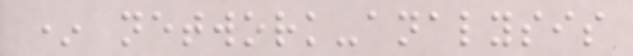* network-analysis
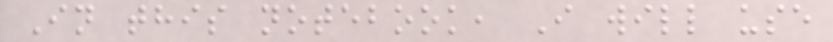In this notebook, I will use
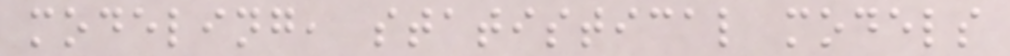modeling, statistical models
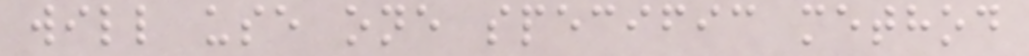will use one specific method
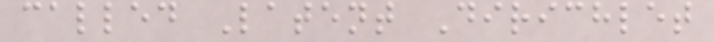called Latent Dirichlet
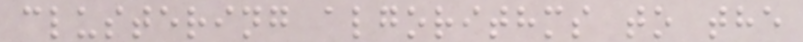clustering algorithms to the
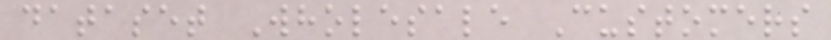dataset Wholesale Customers
